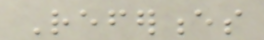References
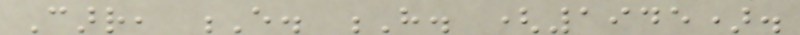Carr, E. H. (1945).
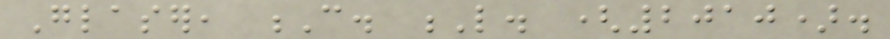Glaser, C. L. (2010).
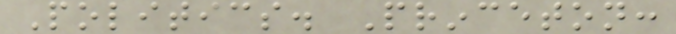Politics. Princeton:
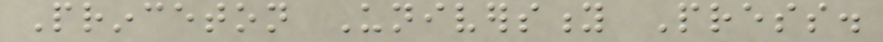Princeton University Press.
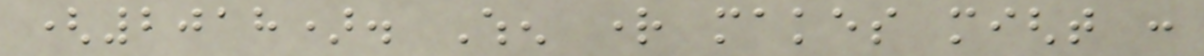(2018). When right makes might :
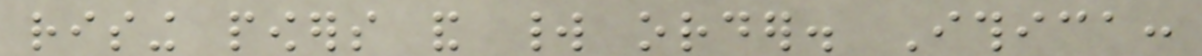rising powers and world order. Ithica:
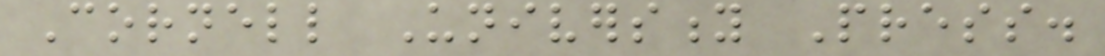Cornell University Press.
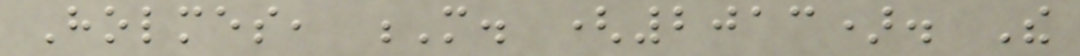Holmes, M. (2013). The
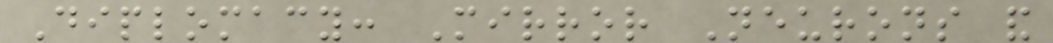Diplomacy: Mirror Neurons and
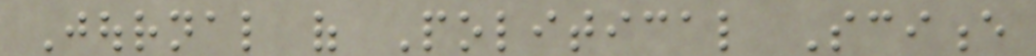Journal of Political Science
